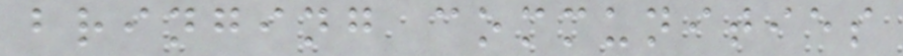bringing communities
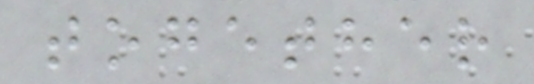together
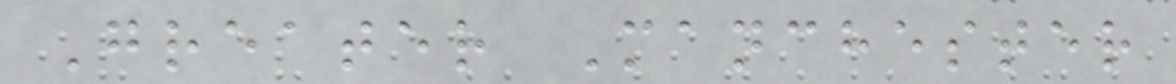Greater Manchester
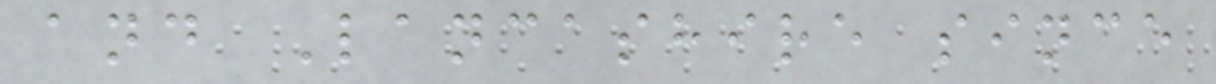and Lancashire since
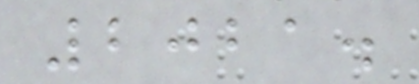2021.
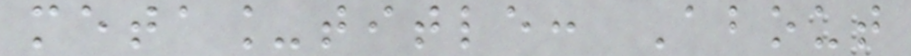meta_title: About
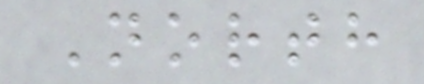North
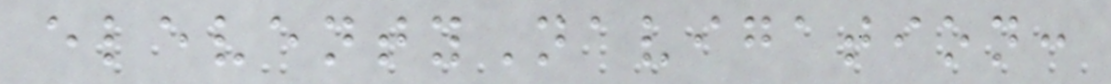eleventyNavigation:
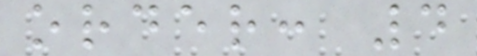order: 4
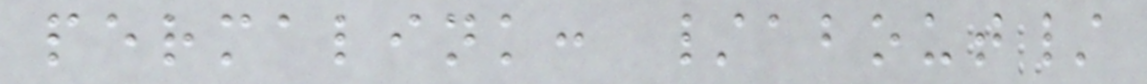permalink: /about/
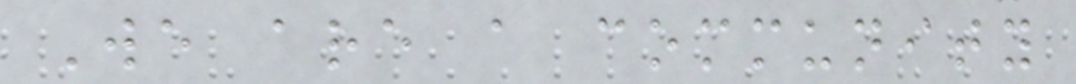We are a community
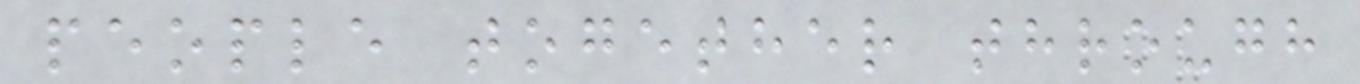people together through
